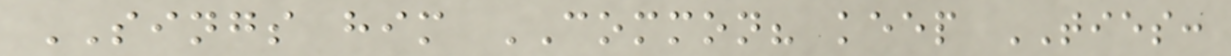SINGS him COMMON? keep TIES:
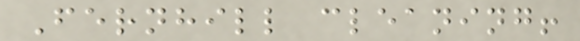Fernhill cleaning!
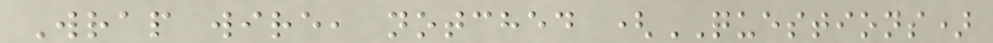Wrap wire, notched (QUESTIONS)
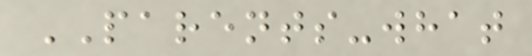PARENTS-what
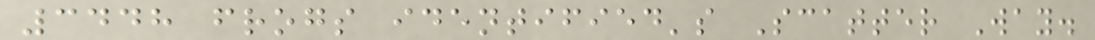3448 frogs identified's Scatter Way.
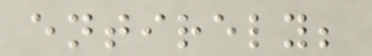entirely;
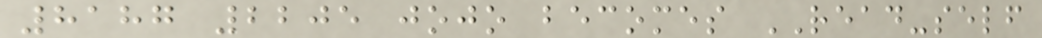8187 2205 jojo becomes READ-self
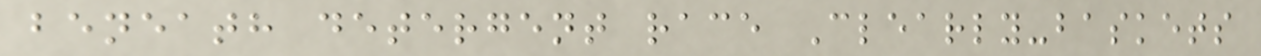beneath detergent race Clearly-baskets
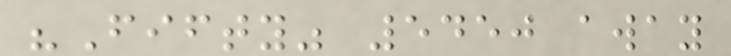"Fifty" 5450 away
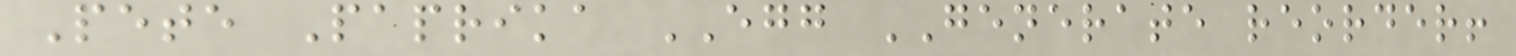Pete Paprika EGG GENERATE reorder!
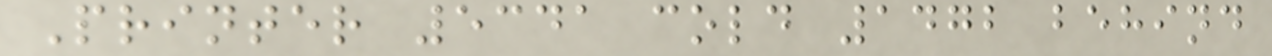Printer 5341 cold 1472 behind
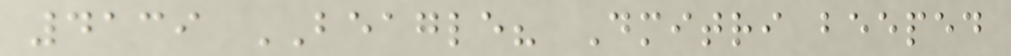4139 BEAGLE? Dmitri beeped
